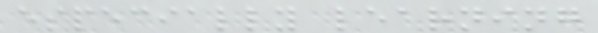especially learning
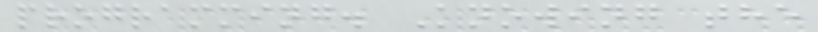programming. Knowing the
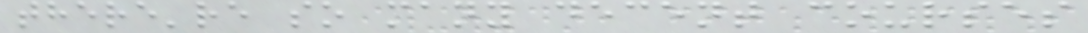there're so many decent courses
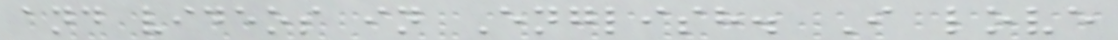and videos in English. I love
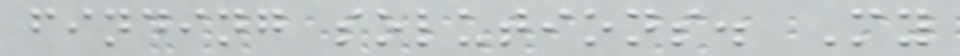finding solutions. My
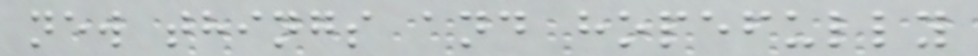new things and hopefully
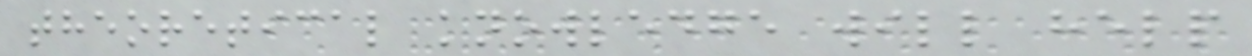theoretical knowledge will help
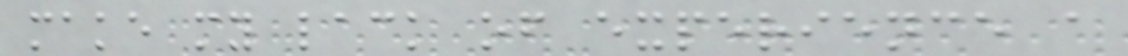make my lack of experience a
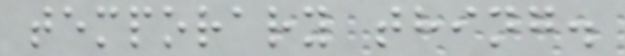temporary thing.
